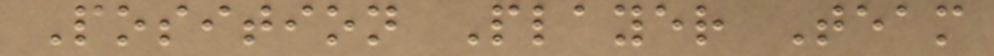Position Player Team
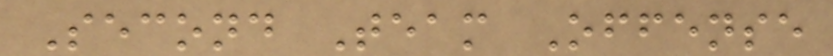Second Team Offense
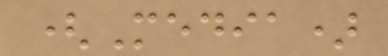(Media)
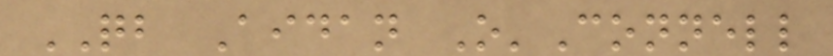QB Aidan O'Connell
